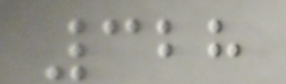328
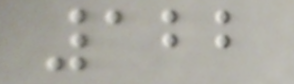122
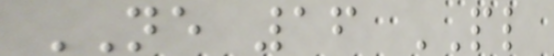NE 16 PL
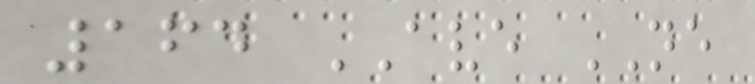164 AVE NE
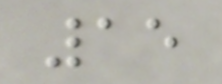15
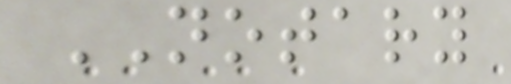NOTARY
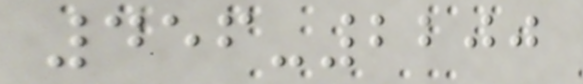456-2200
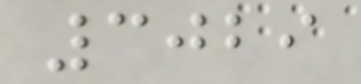3029
